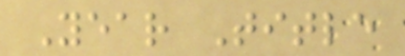Year Title
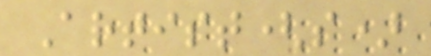Artist(s)
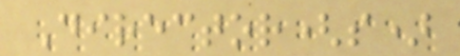Director(s)
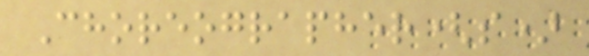Choreographer(s)
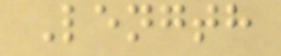Length
